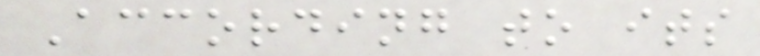According to its
